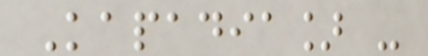Kapadia] -
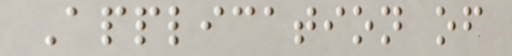Application of
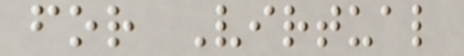for Virtual
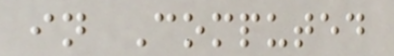in Computed
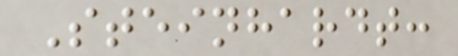Steinhardt:
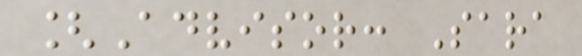[Advisor: Sara
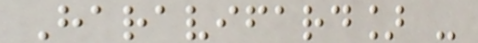Haravifard] -
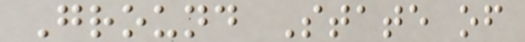Ground State of
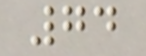74
